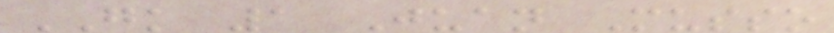GK 1 Juan Musso
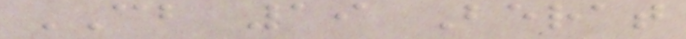CB 19 Berat
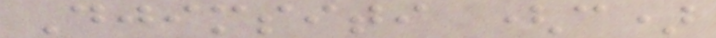Djimsiti (c)
